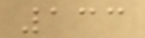133
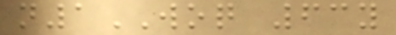n1WOQ 63y
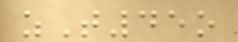zT45o
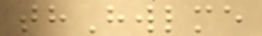thHwlme
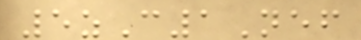5zC1Nef
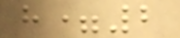h=2
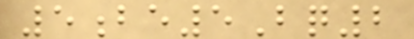5be5Bq2
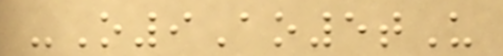-O9Ao5tU
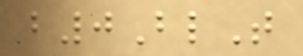b0BlT
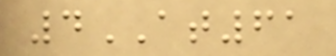4AT61
